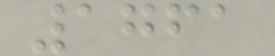1761
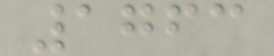1763
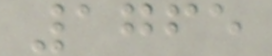1765
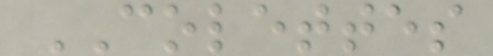COLETTES
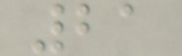21
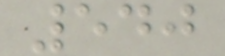540
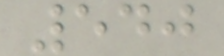540
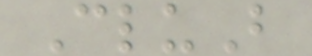CluB
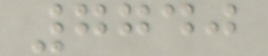7740
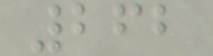262
